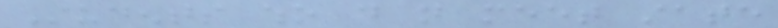Students who do not meet state
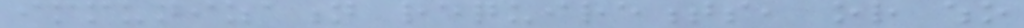immunization requirements, or who
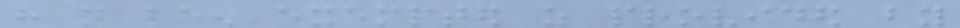have not been exempted as provided by
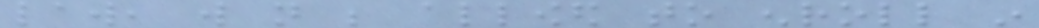law, will not be allowed to enroll in
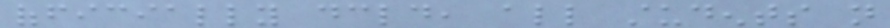officially declared, all students not
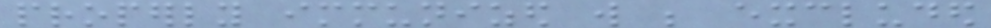properly immunized will be excluded
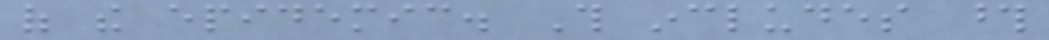of the epidemic. This includes those
